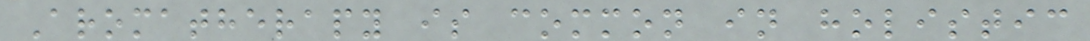Aromatherapy is common in holistic
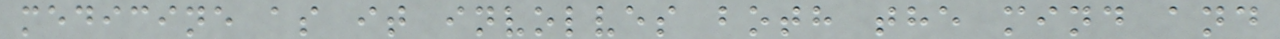medicine as it involves both the mind and
